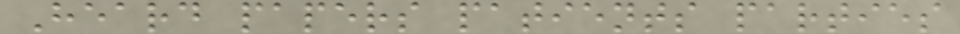Heard papers patients parties
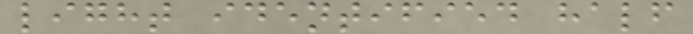light identified half
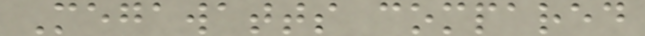Megawatts compared
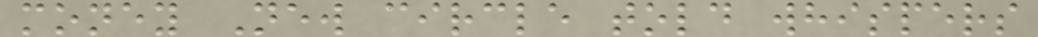money New circle told whispers
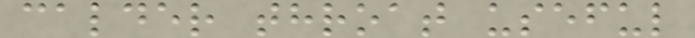calder throat useful
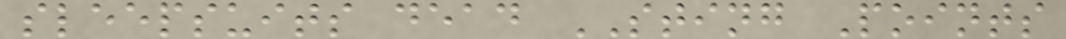sleepsuits dead STING Points
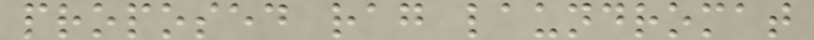proposed rag laundromat
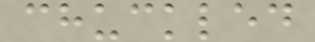chuckled
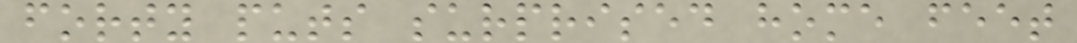forty puts surprised home feet
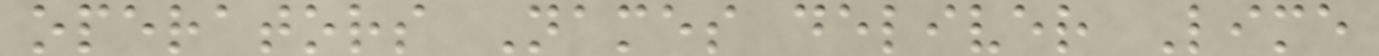operators Names deliver Lime
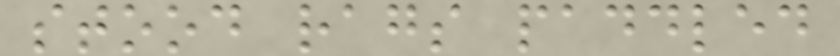stood rags paddled
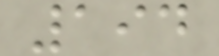194
